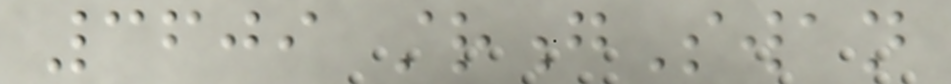3609 strongSwan
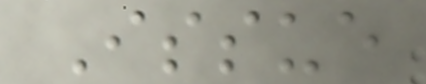Issue
